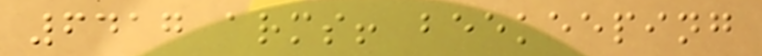6417 arms! beekeeping
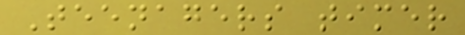Teenagers timer
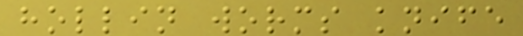hollin worms knife
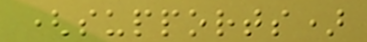(supports)
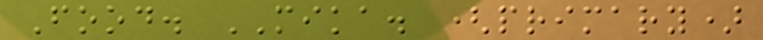Food. MIKA. (primary)
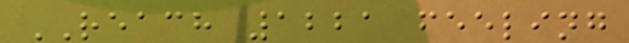REACH 1221 feeling
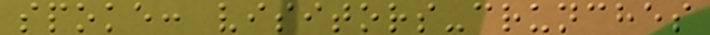spoke: visitors-crunches
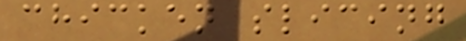chicken slicing
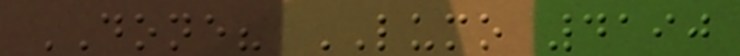DONE? LUMO 4190
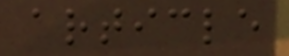article
